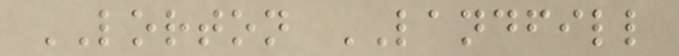LORTON LANDFILL
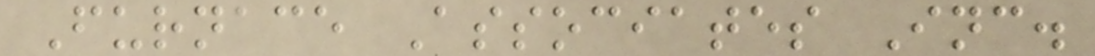Furnace Associates Inc.
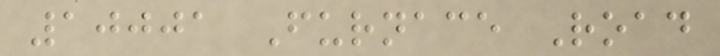10001 Furnace Road
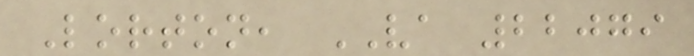Lorton, VA 22079
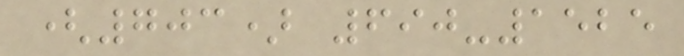(703) 690-1525
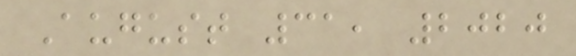August 31, 2020
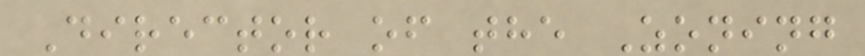Director of the Zoning
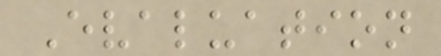Evaluation
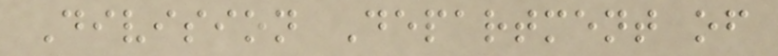Division Department of
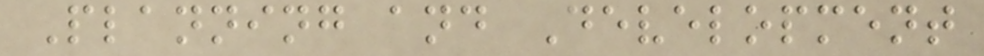Planning and Development
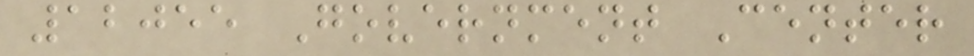12055 Government Center
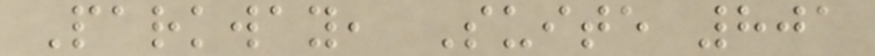Parkway, Suite 801
